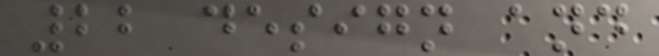22 design and
